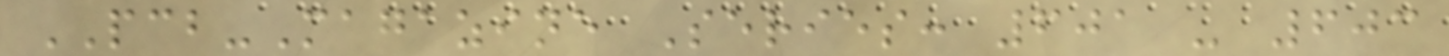PCB-Magazine Series: 601 - 603
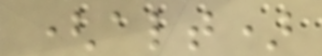(alt)
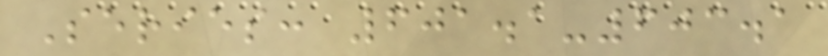Series: 601.1-603.1
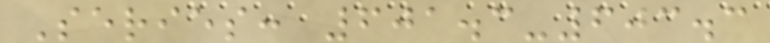Series: 601.3-603.3
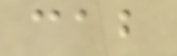cab
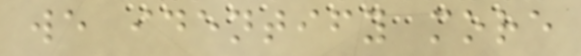we identify more
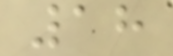18
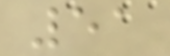51
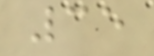35
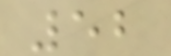52
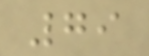79
